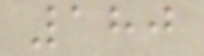180
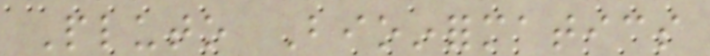Pluto Bioinformatics
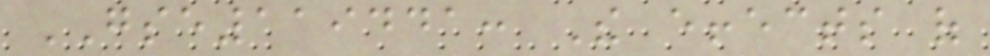GSE119441: The effects of
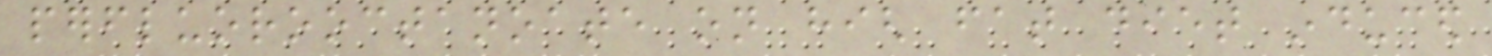perfluorooctanoate on high fat diet induced
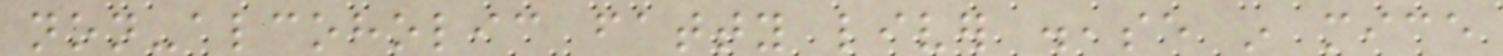non-alcoholic fatty liver disease in mice
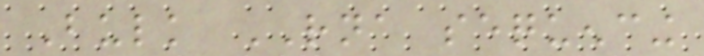Bulk RNA sequencing
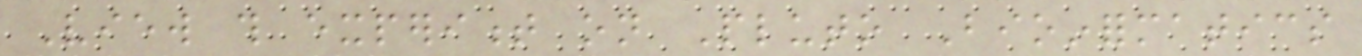View this experiment on Pluto Bioinformatics
